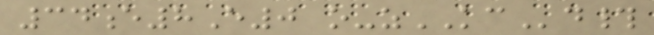34e8E0 o-zKCd#
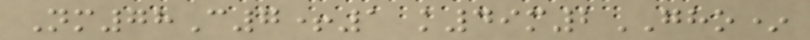Nm78C7+1 k49m2GHO*
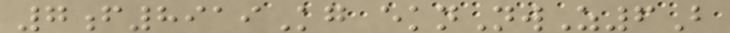7f8919Kg eknNwZ6B
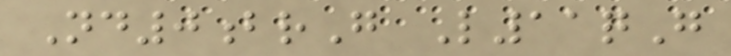Nd0brG L11qG
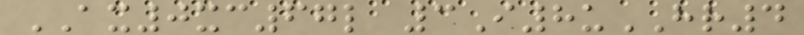AX0xc67l 3I8uHR4
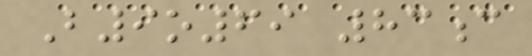B9o69 83c
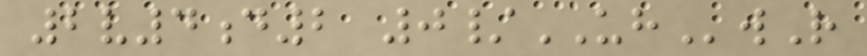2v4d2 0/UHwR
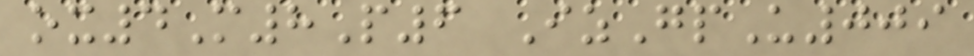ox4M8P6 IzGpU009
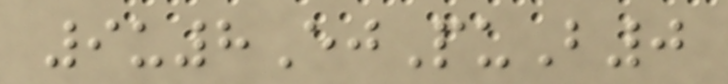9u8EjPuB0
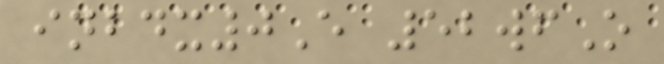inbdx0E 52wfO
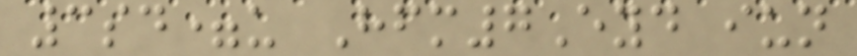3sd=u Hfm7Eyd iun
